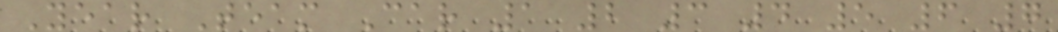Year Team Car 1 2 3 4 5 6 7
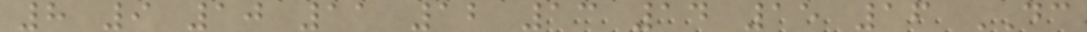8 9 10 11 12 13 14 15 16 DC
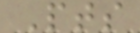Pts
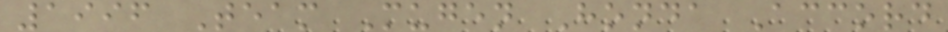1996 Team Mugen Honda Accord
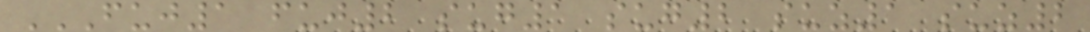FUJ1 FUJ2 SUG1 SUG2 SUZ1 SUZ2
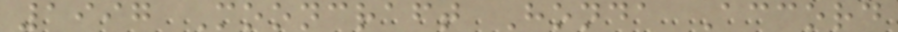1997 Mooncraft Honda Accord
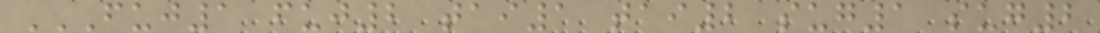FUJ1 FUJ2 TAI1 TAI2 SUG1 SUG2
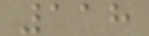118
